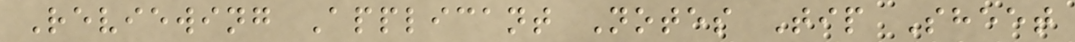Reviewing Applicant Notes Tip Sheet
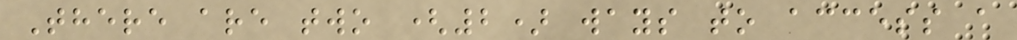There are two (2) ways to access a
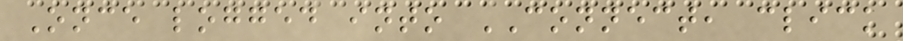Once logged into CONNECT, click
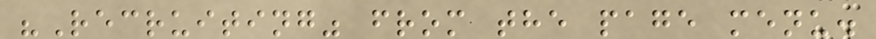"Recruiting" from the page menu.
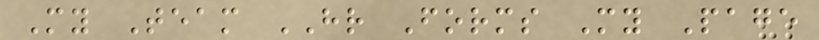My Team HR Forms My Page
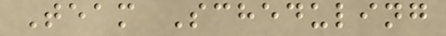Team Scheduling
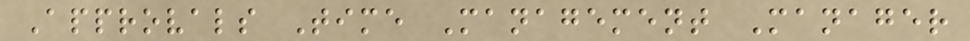Approvals Time Management Manager
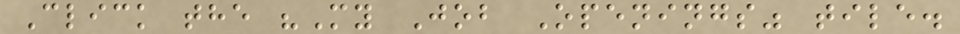Click the "My Job Openings" tile.
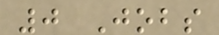0 Jobs
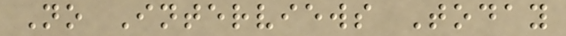No Interviews Today
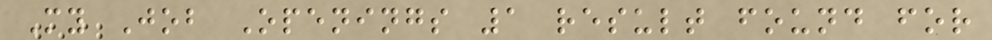My Job Openings 1 result found for
